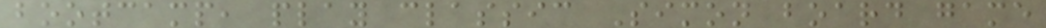bootcamp, play classic Simon board game
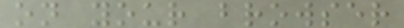on your browser
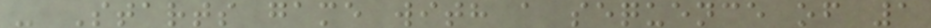- Starts game with a sequence of 1
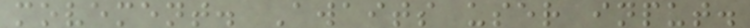movement. Awaits user input.
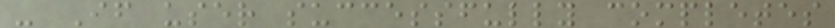- If user successfully completes
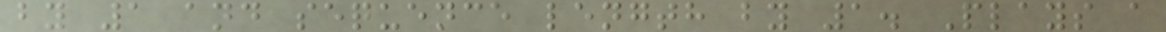by 1 and sequence length by 1. Plays a
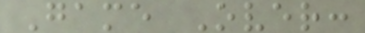Game Over:
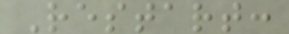Restart:
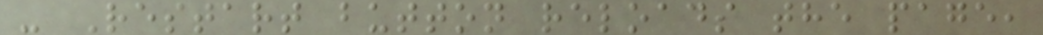- Restart button reloads the page,
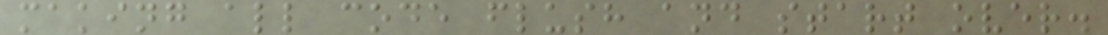making all code flush and start over.
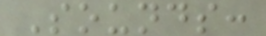Sounds:
